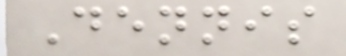Dennis
